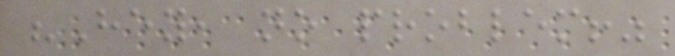"Hey, no problem!"
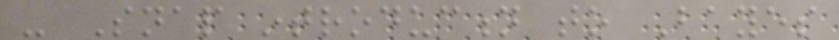- Snap introduction to Bayes
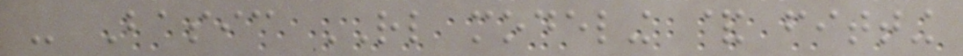- Basic RL modeling & fitting
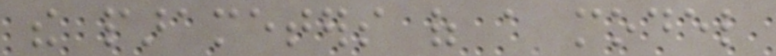the parameters of a model
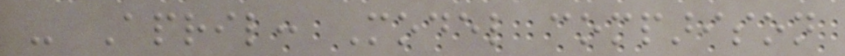- April: Model comparison
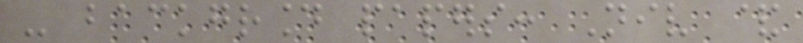- background papers: Niv &
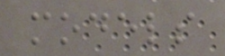models
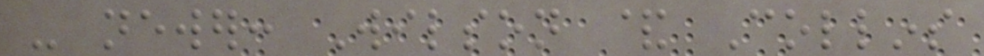- newer: Wilson & Collins
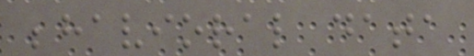behavioral data
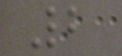2
